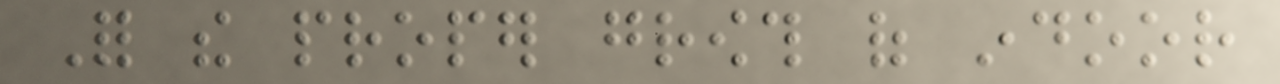For the proper growth of indoor
